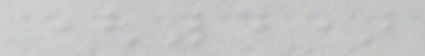(4)
